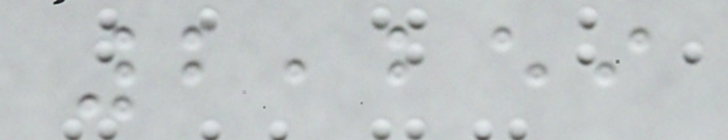2,259
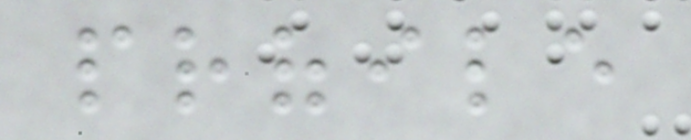profile
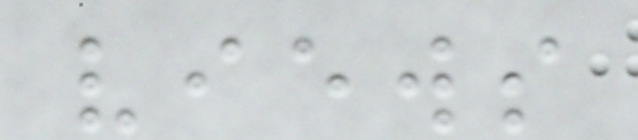views
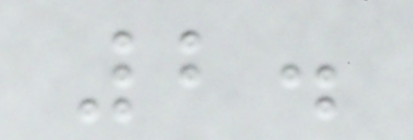2.
